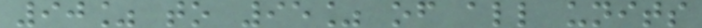90% to 95% of all units
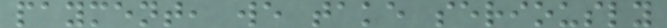payment, we take seriously
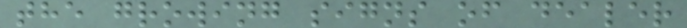the growing signs of dealer
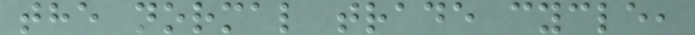the normal trade cycle,
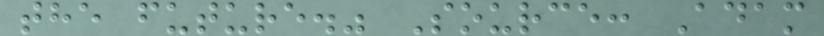the future." Source: Adam
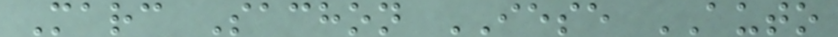Marc Sachon IESE AUTO
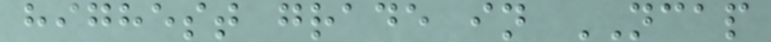highest grade in NCAP
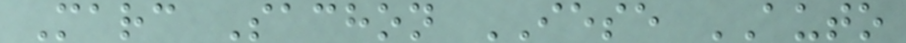Marc Sachon IESE AUTO
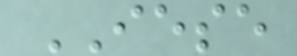IESE
